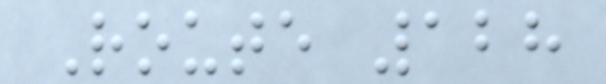Route 128
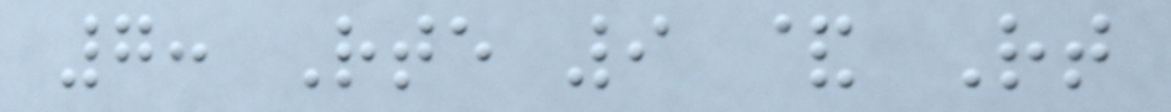7: Rte 9 & Rt
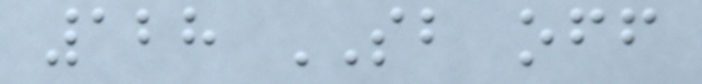128 SB off
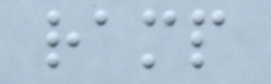ramp
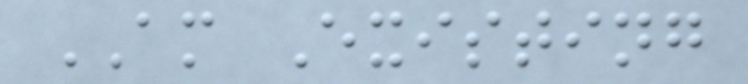AM Existing
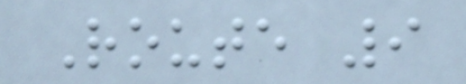Route 9
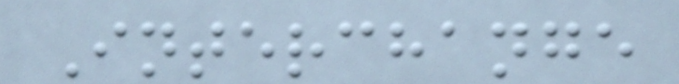Interchange
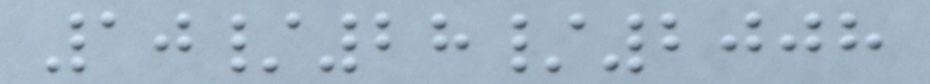10/28/2008
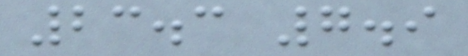23.3 7.9
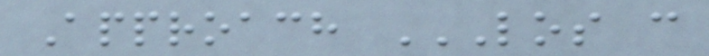Approach LOS C
